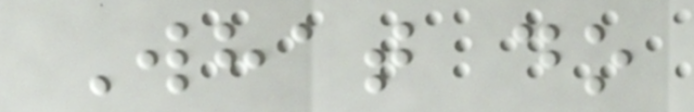What do
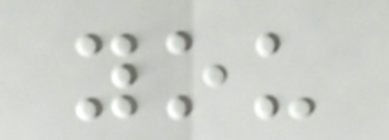you
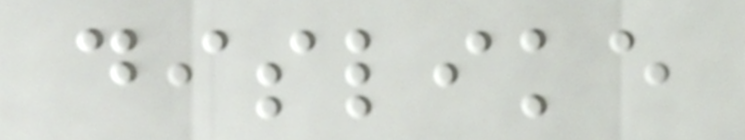dislike
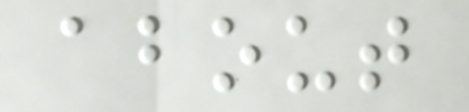about
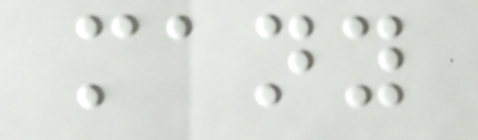many
